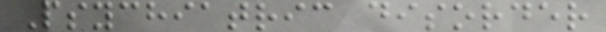Psychiatric disorder
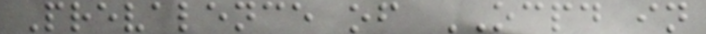Prevalence of OCPD in
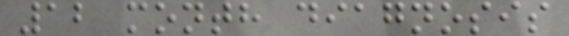12 month diagnosis
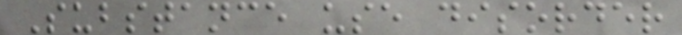Substance use disorder
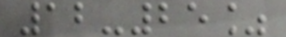12-25%
